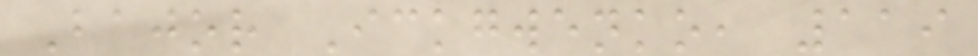Bajor Ickgwenko, 119
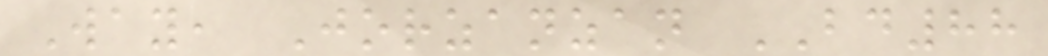Way, Jorzanzan BD88
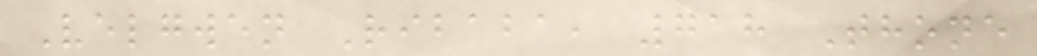Velgwen Ribaba, 718 Thone
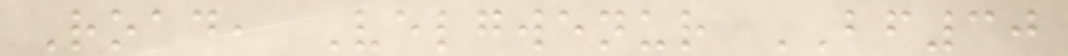Road, Velgwenur BF30
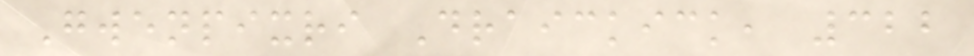Gwenpixri Draickick, 322
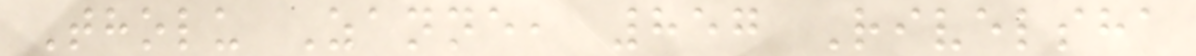Tholu Zanne, 857 Rivelsha
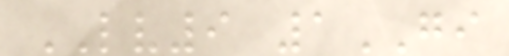LV9 1GI
